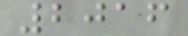2016
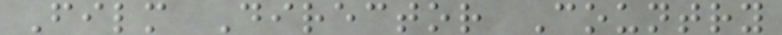Film Director Country
